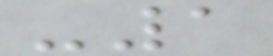-1
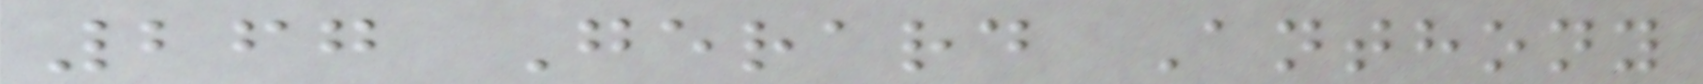267 Gerard Anthony
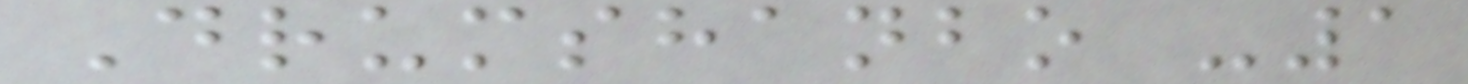Drumshanbo -1
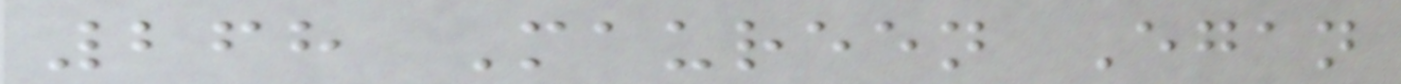268 Maureen Egan
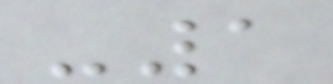-1
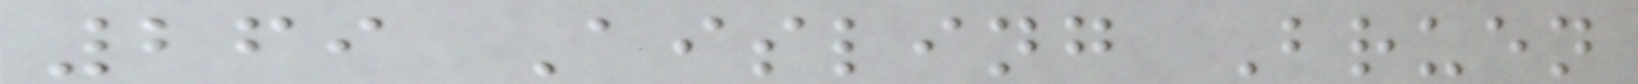269 Aisling Bruen
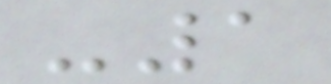-1
